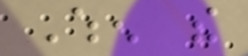When the
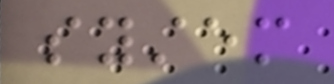system
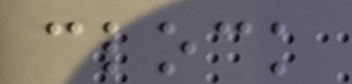clock
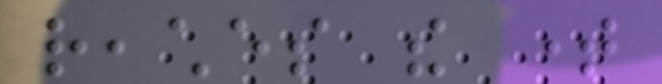reaches the time
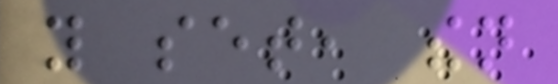you set, then
